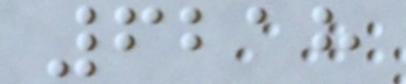6218
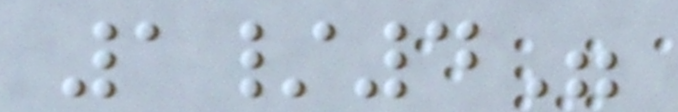1/4"
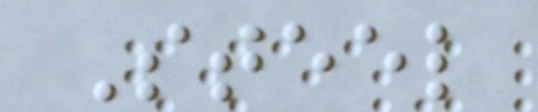Steel
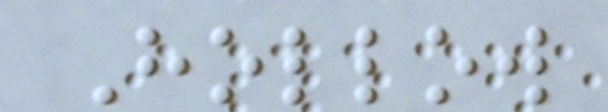Hollow
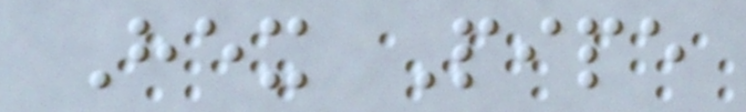Hex Pipe
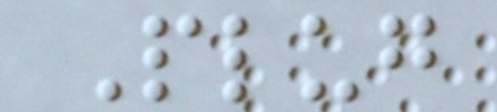Plug
